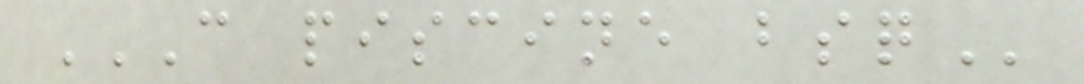C PISCINE BSQ
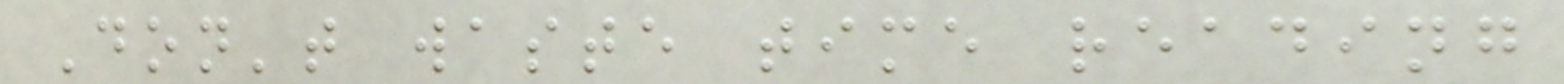Don't waste time reading
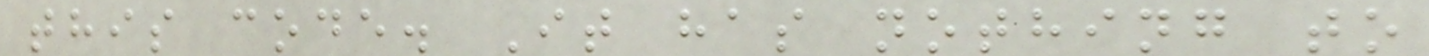this code. It has nothing to
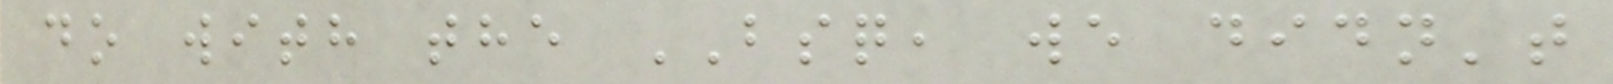do with the BSQ, we didn't
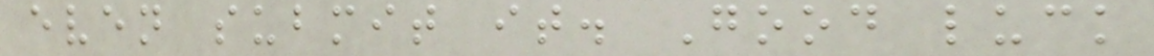even submit it. Good luck
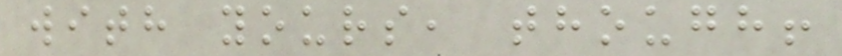with yours, though!
